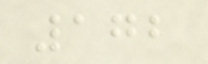172
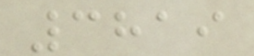3819
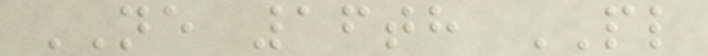NE 16th PL
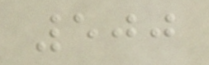500
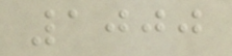1000
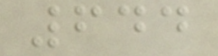644
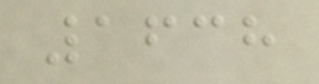1638
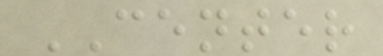CENTER
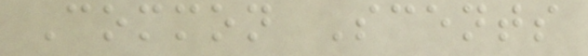Common Scents
